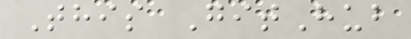This GitHub
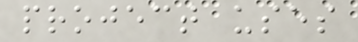project uses
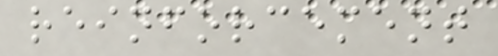reinforcement
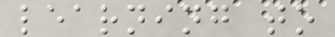learning to
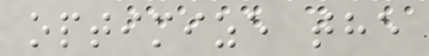optimize the
